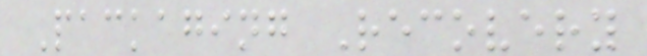Packaging Recovery
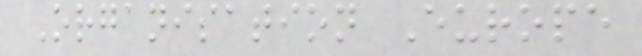Organisation Europe
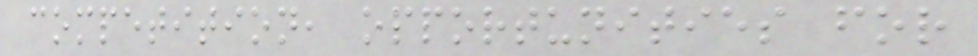competition, opportunities for
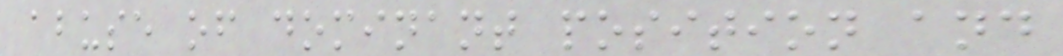abuse of dominant position and
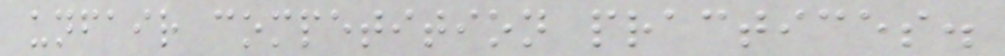unfair competition practices.
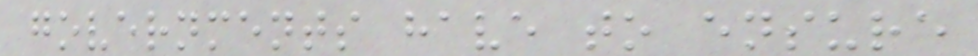governments have to ensure
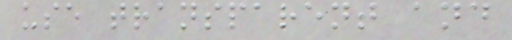use transparent and
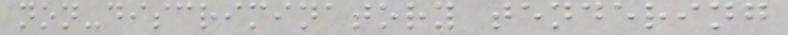non-discriminatory tendering
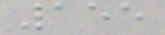155
